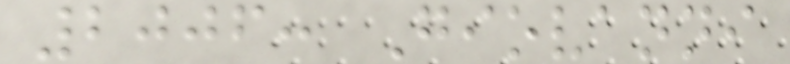2006: Giovanni
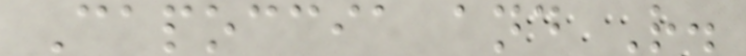Capoccia and R.
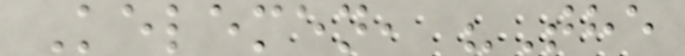Kelemen, "The
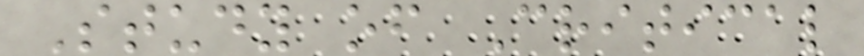Study of Critical
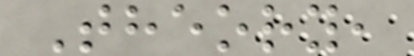Theory,
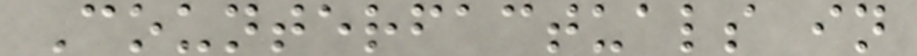Counterfactuals in
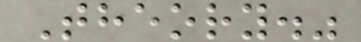Theory."
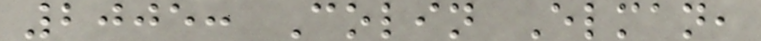2005: Colin Elman,
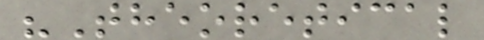"Theoretical
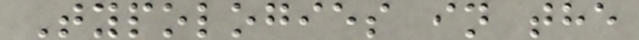Typologies in the
